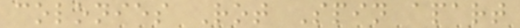colonies Rot Spin apart
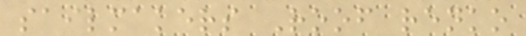sailmakers Roof renko
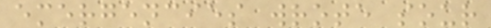emergencies wrote sour
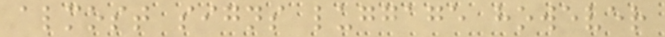almost signs luggage however
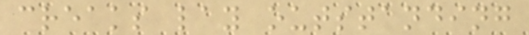creaks lay outstanding
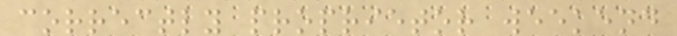correctly proprietor weekend
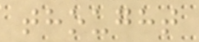thought
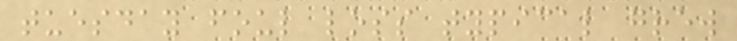tuesday foul loss typical grew
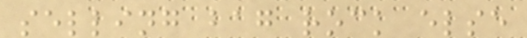selling bag rock else
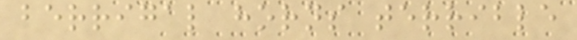berrigal horns terrible
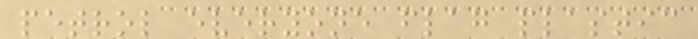petrol everyone flag plastic
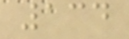134
